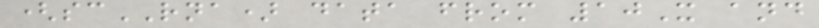(scRNA) data from 10X and
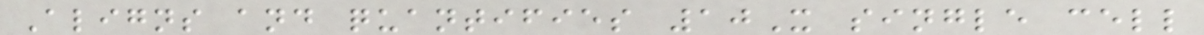Aligns and quantifies 10X single cell
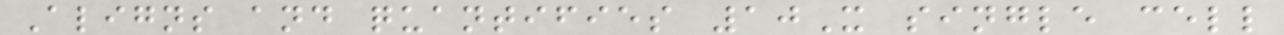Aligns and quantifies 10X single cell
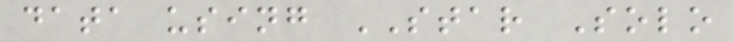data using STAR Solo
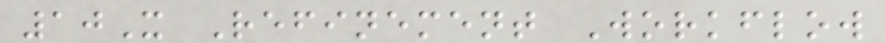10X Refinement Workflow
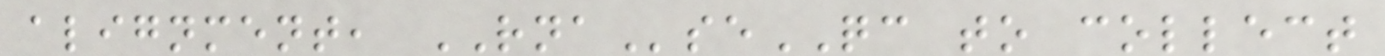alignment, RNAseQC to collect
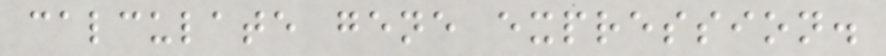calculate gene expression.
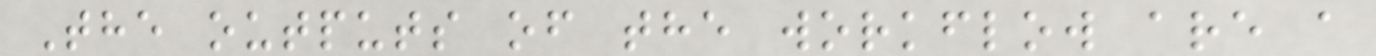The outputs of the workflow are a
